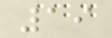19
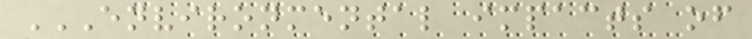ENVIRONMENTAL IMPACTS OF
